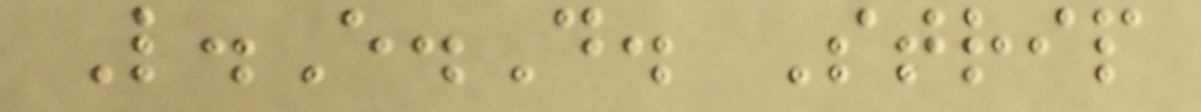L.E.D. Strip
